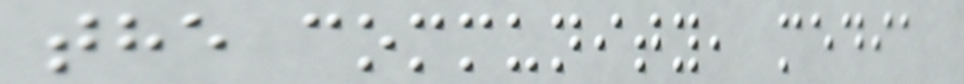the community, media
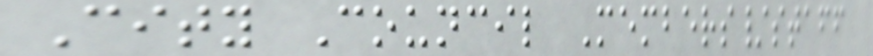City Council Members/staff
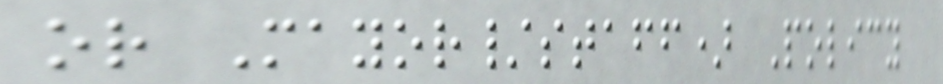or Mayor/staff) Policy
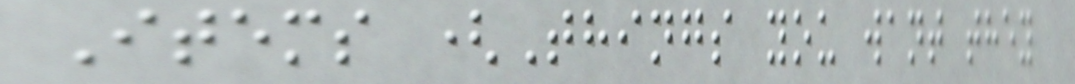Items (Things you want they
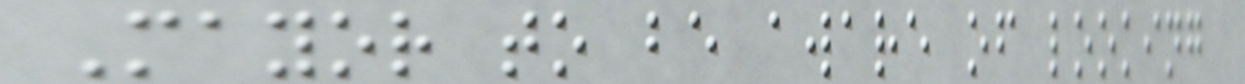Mayor to be aware of looking
